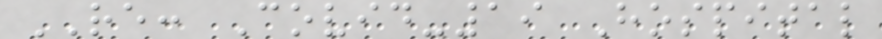RE: Covid-19 Hospital
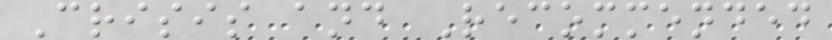Crisis and Recommended
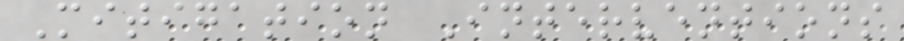Mitigation Interventions
